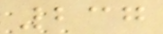237
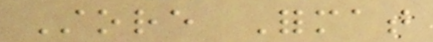Store Format
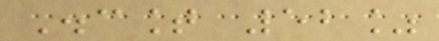Discount 52%
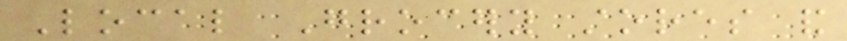Local Grocery stores and
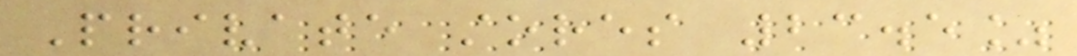Private stores 23.5%
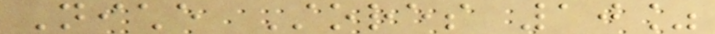Niche Stores 10%
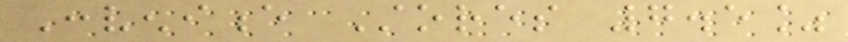Convenience Stores 7.5%
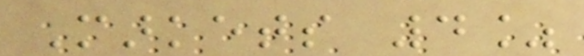Markets 4%
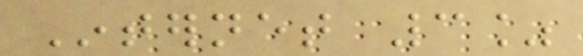Internet 3%
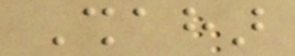Shahar
